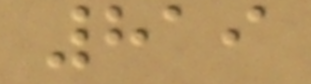819
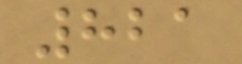821
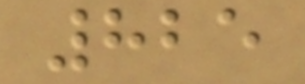825
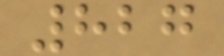827
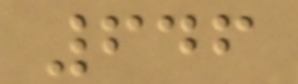646
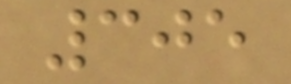305
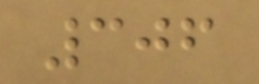306
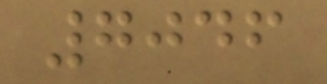7046
